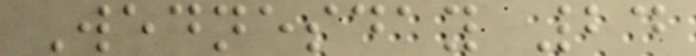Wednesday 24
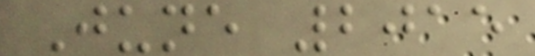June 2015
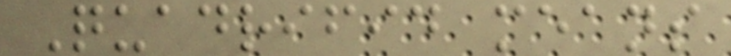Quadrifid means
